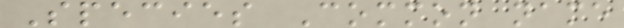Species Common name
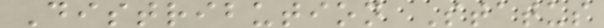Distribution Status
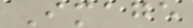Image
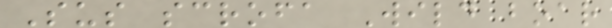Sus scrofa Wild boar
